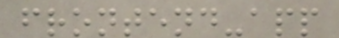frontend-app
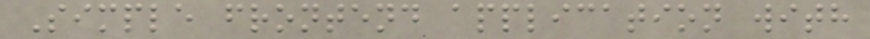Simple frontend application with
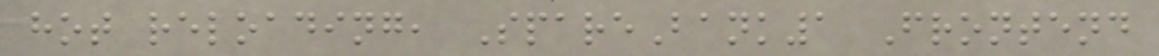hot reloading, SpareBank1 Frontend
